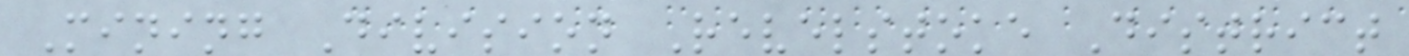Mining Division Revelstoke District
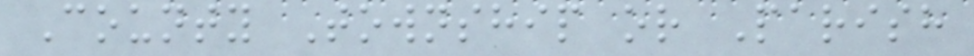County Township or Parish
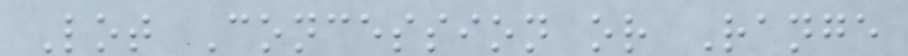Lot Concession or Range
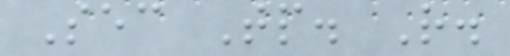Sec Tp. R.
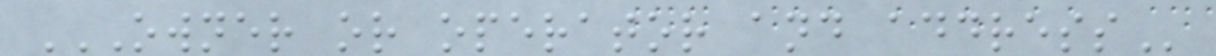OWNER OR OPERATOR AND ADDRESS
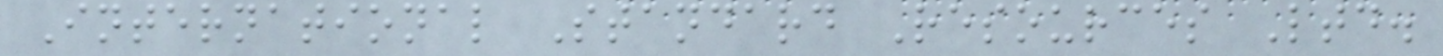International Standard Resources Ltd.
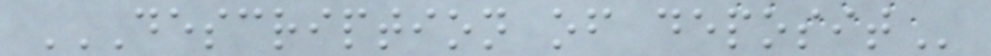DESCRIPTION OF DEPOSIT
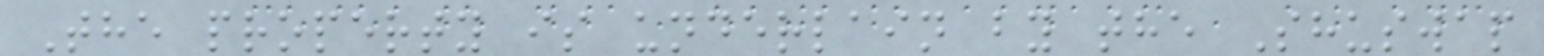The property is underlain by the Shuswap
